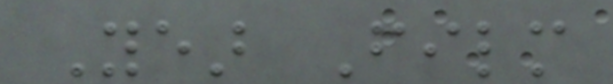Year Film
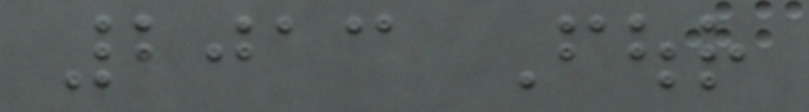2013 Four
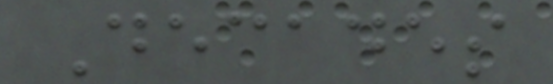Decades
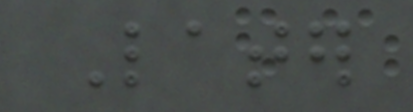Later
